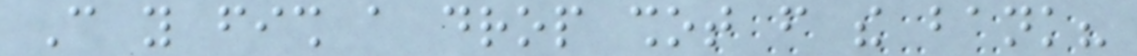Can you fish a drop shot from the bank?
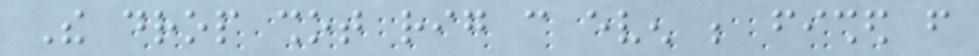The drop shot rig can even be fished from
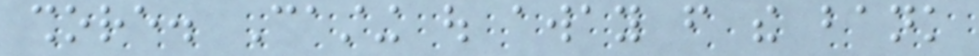shore. Casting out away from the bank
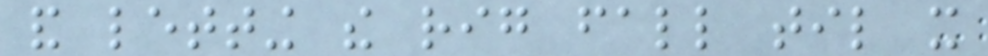and letting the rig fall til it
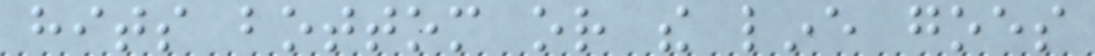hits bottom or the line goes
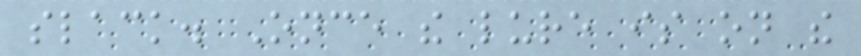slack. Once the lure is on the
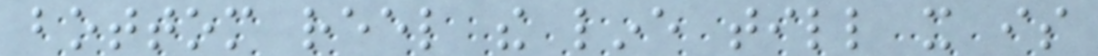bottom reel the line till it is
